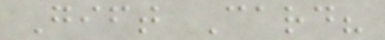Gift Card?
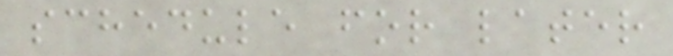schedule for later
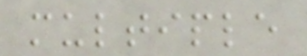multiple
